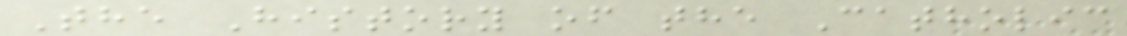The History of the Catholic
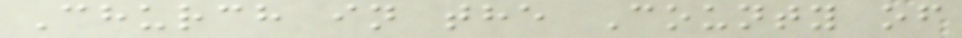Church in the County of
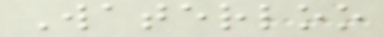Waterloo
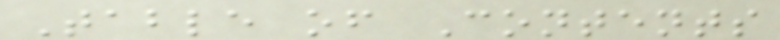Table of Contents
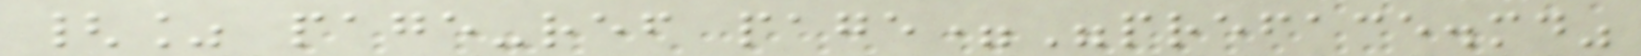{% page-ref page="preface.md"
